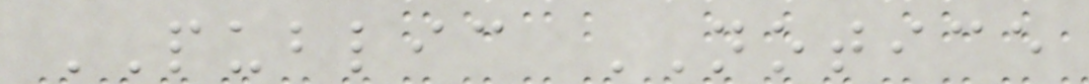PUBLIC NOTICE
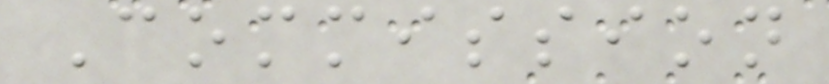Commission
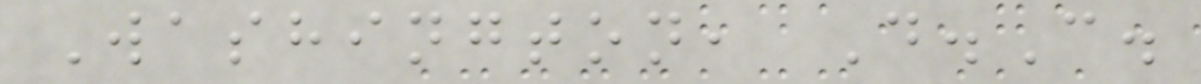Washington, D.C.
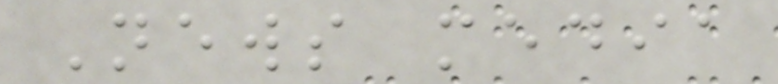News media
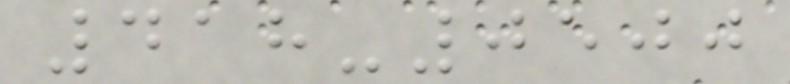418-0500
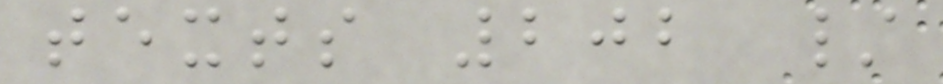texts 202 /
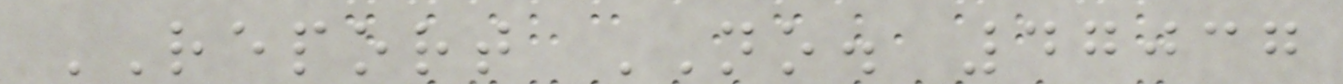REPORT NO. 47037
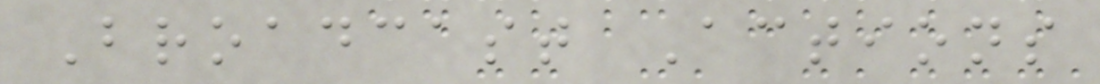Broadcast Actions
